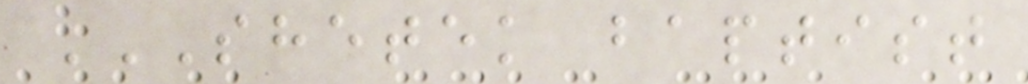SHETEK BAPTIST
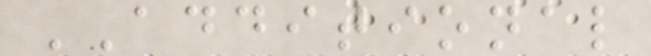ADDITIONAL
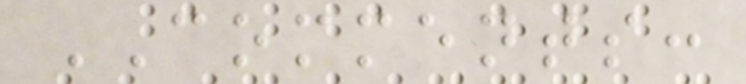COMMENTS:
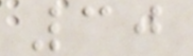30
